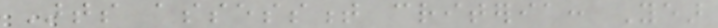Arts assessment criteria: Year
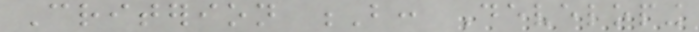Criterion B: Developing
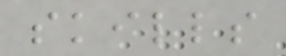skills
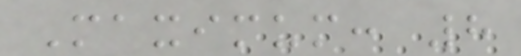Maximum: 8
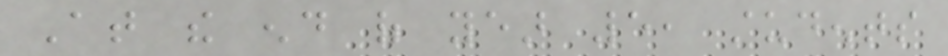At the end of year 5, students
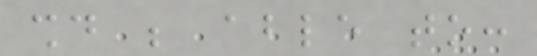should be able to:
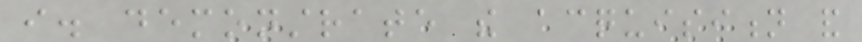i. demonstrate the acquisition and
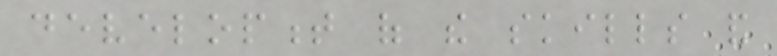development of the skills and
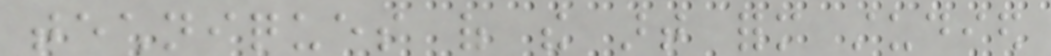techniques of the art form studied
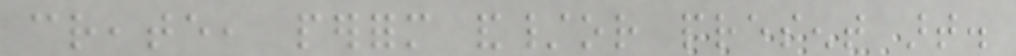create, perform and/or present art.
